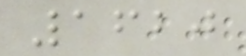1620
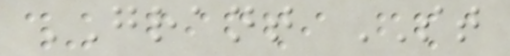GRANT ST
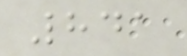841
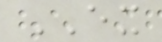EX
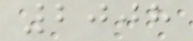2008
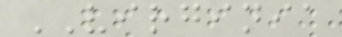VIRGINIA
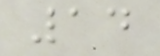14
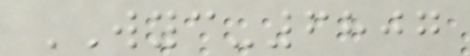WYC-6807
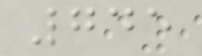745
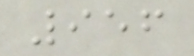956
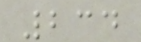234
